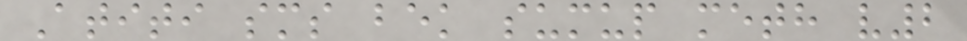Atiti sms bek sumup meth v2
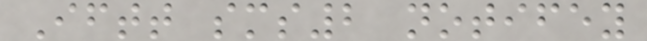Iftt sms2 notifey
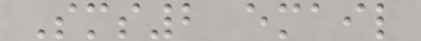Sms2 email
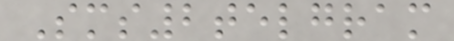Sms2telgram
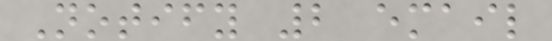Notify 2 email
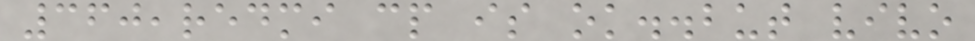360,redmi cp is ok..but vivo
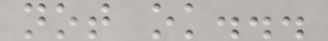not ok...
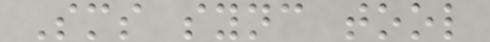Sms sync tool
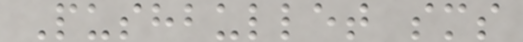Pushbullet sms
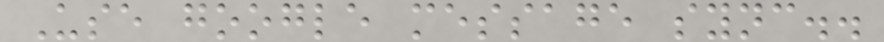Use google message sync..
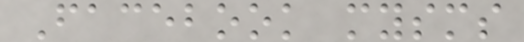Facebook mysms
